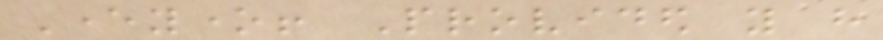Everyone! Provided you have
